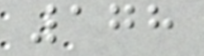178
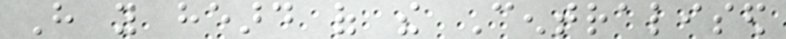Have you heard of the Centralised
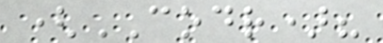(CODR)?
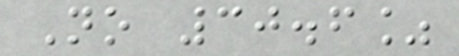No 30.6%
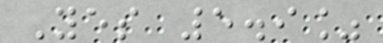Yes 5.9%
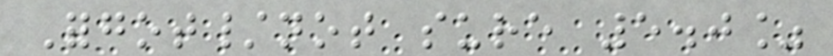Forgot/not sure 5.0%
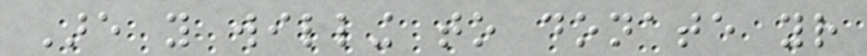Are you willing to donate your
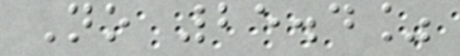No 25.4%
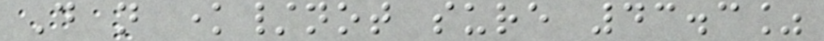Do not know/not sure 43.3%
